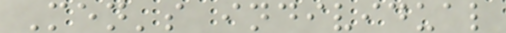Men's individual
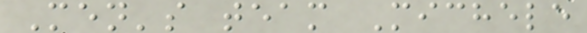Men's team Michele
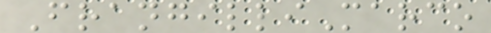FrangilliMarco
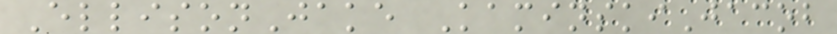EllisonJake KaminskiJacob
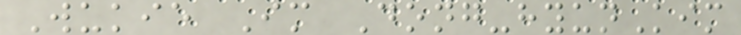Wukie Im Dong-hyunKim
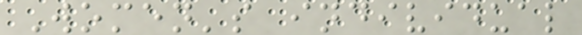Women's individual
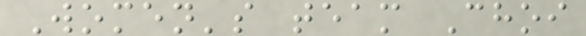Women's team Choi
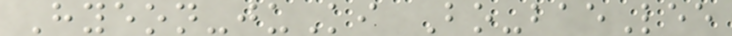Hyeon-juKi Bo-baeLee
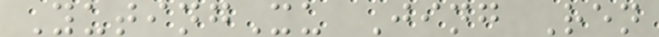YutingXu Jing Ren
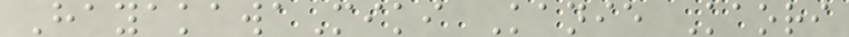HayakawaMiki Kanie Kaori
